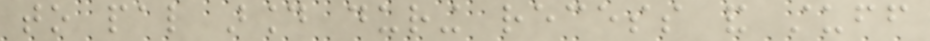to pal around during recess and stuff
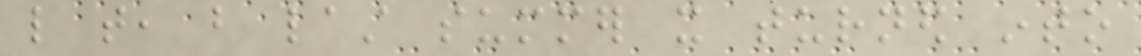like that, but last summer it turned into
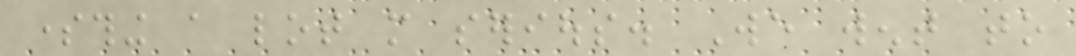something a lot more serious. We went to
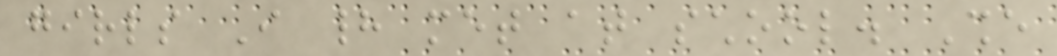girls I had met at school. She
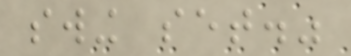swing set."
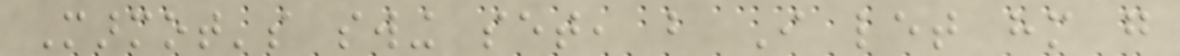Marmot's swing set, but I let him go
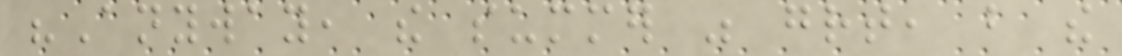"Anyway, the summer was great, but the
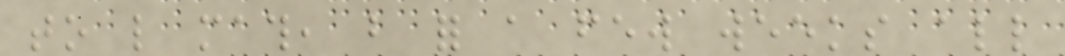to like math, but for a few weeks all
